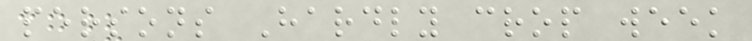persons Hardly crop week
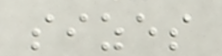sizes
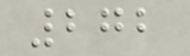272
